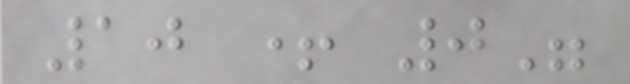10 + 0"
